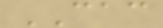CAC
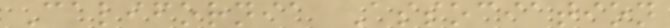California Association
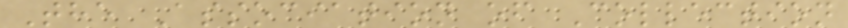The Association of Collection
